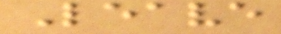Leave
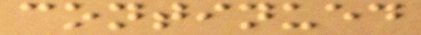continued
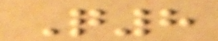Q8
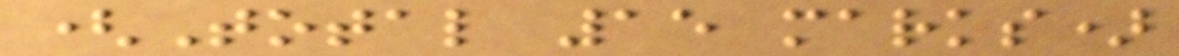(Total 15 marks)
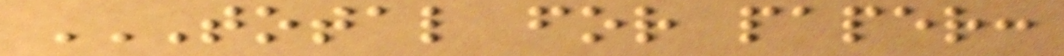TOTAL FOR PAPER:
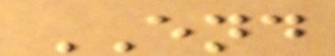END
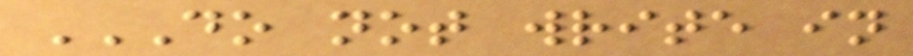DO NOT WRITE IN
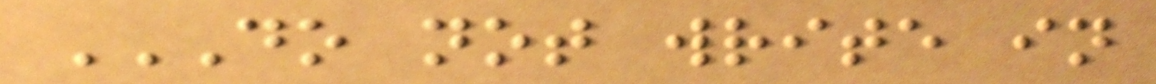DO NOT WRITE IN
